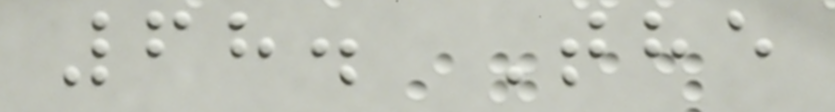68. The
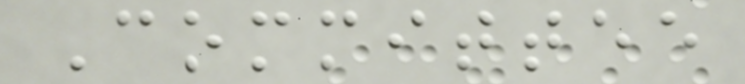Committee
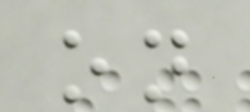on
